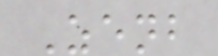Zenb
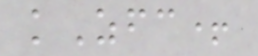kZfc+
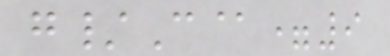g/C@=9
